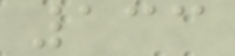133
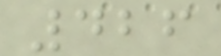426
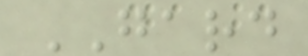GARD
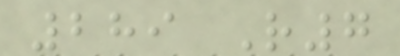289 R7
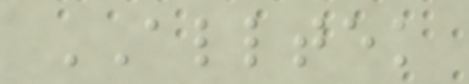ALLTEK
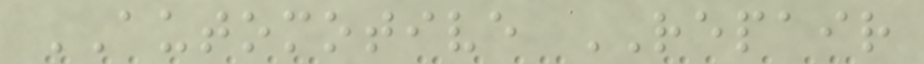AUTOMOTIVE REPAIR
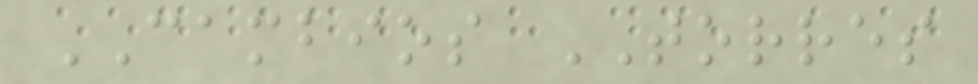CAMBIOS TORRES
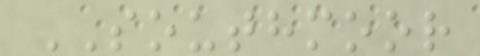SOUTHMOOR
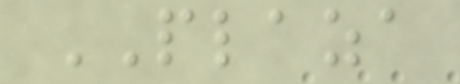PLAZA
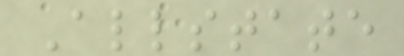Allstate
